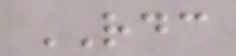RDC
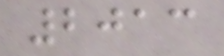2013
